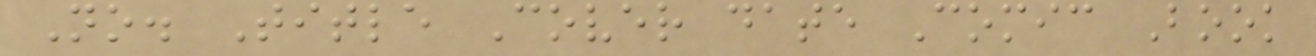No. Title Cover date Comic Book
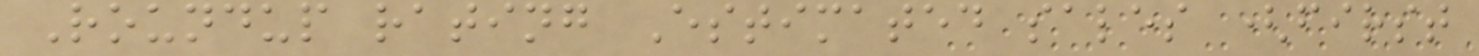Roundup rating Estimated sales (first
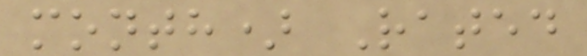month) Rated
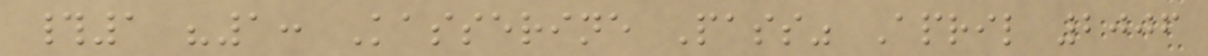#1 "1: Kasserine Pass" April 2006
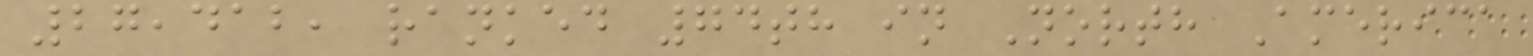27,412, ranked 74th in North America
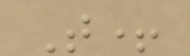T+
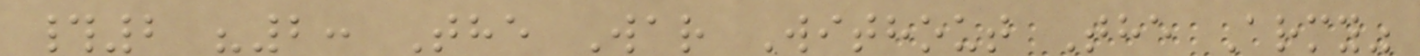#2 "2: The War Without The Army"
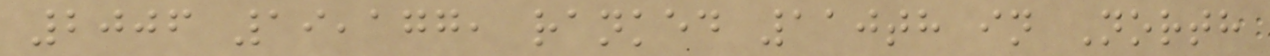2006 19,177, ranked 110th in North
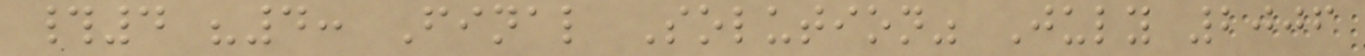#4 "4: Final Solution" July 2006
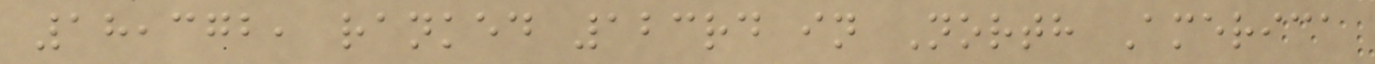18,372, ranked 123rd in North America
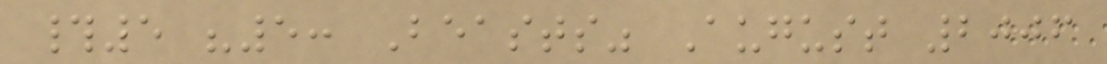#5 "5: Beasts" August 2006
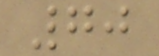70
